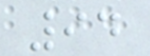94
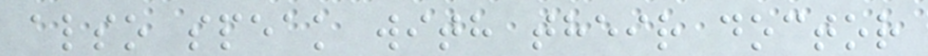also speak with their doctor
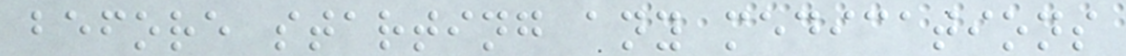before starting any medications
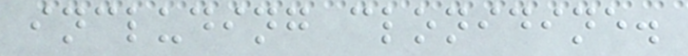including clonidine.
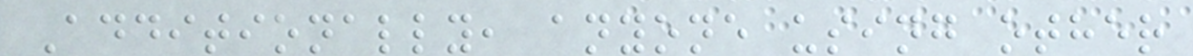Additionally, anyone using other
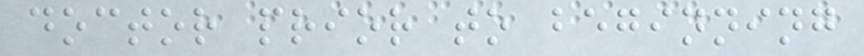doctor prior to beginning
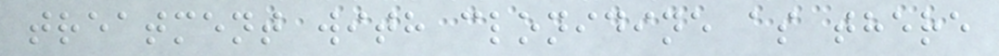treatment with clonidine as there
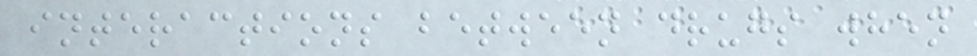interactions between drugs when
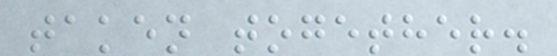taken together.
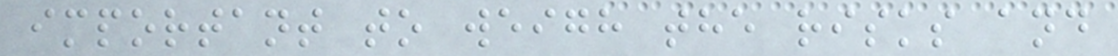important to weigh the risks and
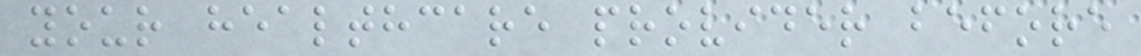your healthcare provider before
